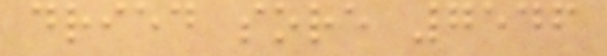dried sore 7546
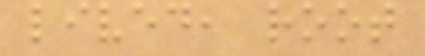lived, root
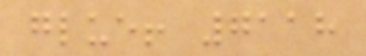glue! 7118
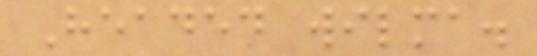Headed wilma.
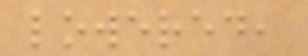lowered,
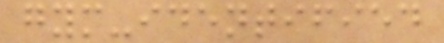gym-identified
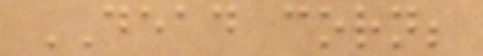DEAD corn;
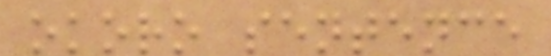okoro sentence
